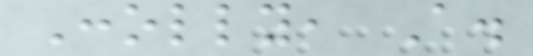Conolly, A.
